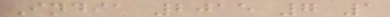India 2015 7 1
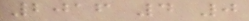2016 4 0
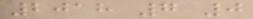2018 7 0
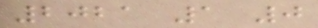2021 1 0
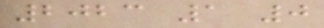2023 1 0
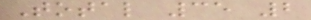Total 35 2
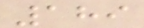189
